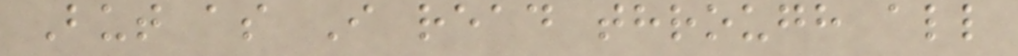But as I read through all
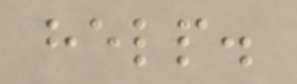help.
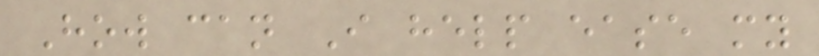How can I help ease my
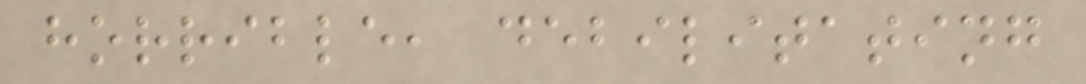horrible, debilitating
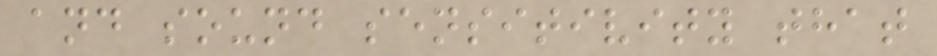and sound sensitivity that
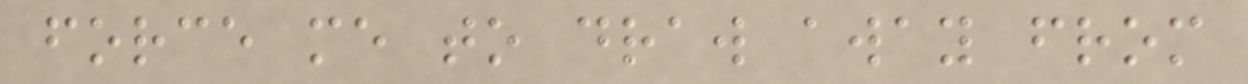force me to draw away from
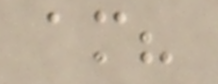am?
